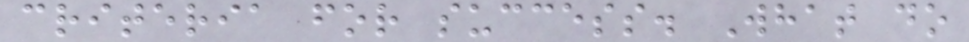criteria for success. What do
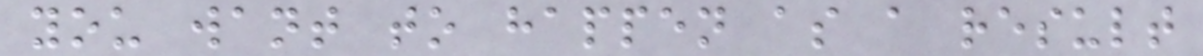you want to happen as a result
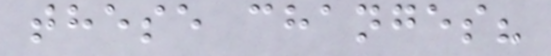these changes?
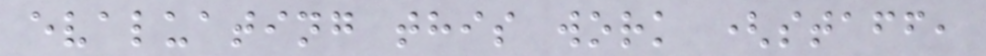evaluating this work (staff,
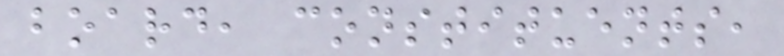board, constituents,
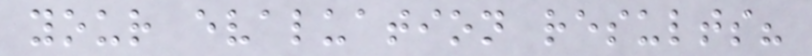your evaluation results?
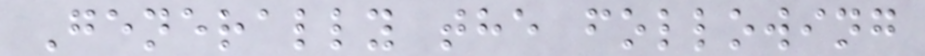Generally the following
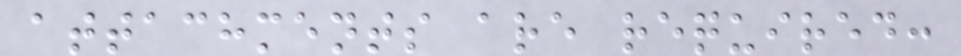attachments are required:
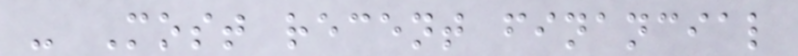- Most recent financial
